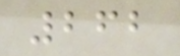262
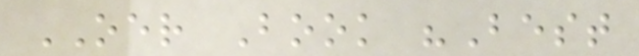OER Book "Best
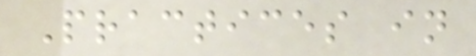Practices in
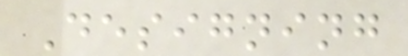Designing
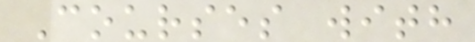Courses with
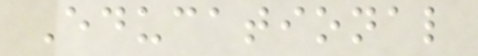Educational
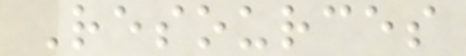Resources
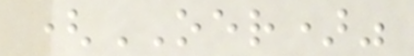(OER)"
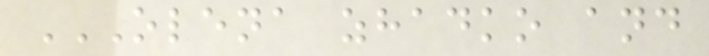OLENA ZHADKO AND
